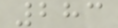283
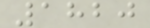1820
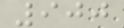900
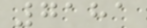7181
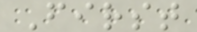First
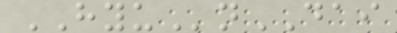HYUnDAI
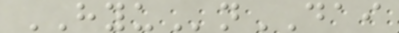HYUnDAI
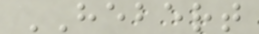HEBERT
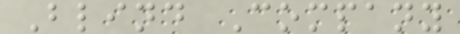Blind Company
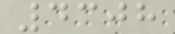4308
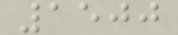1500
